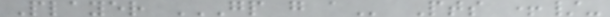Player GP G A Pts +/-
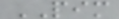PIM
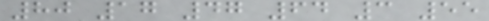80 17 47 64 3 55
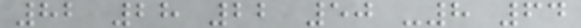82 28 22 50 -8 64
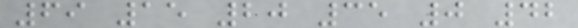69 15 20 35 0 42
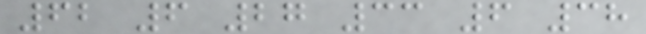62 6 27 33 6 38
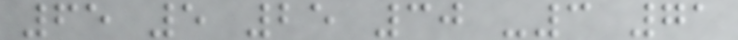65 5 25 30 -3 71
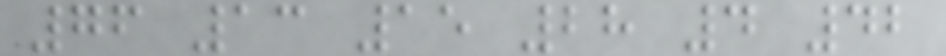76 13 15 28 4 42
